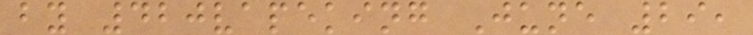by 420vapeking June 29,
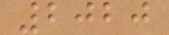2020
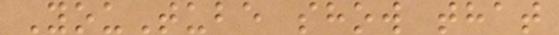YouTube show that
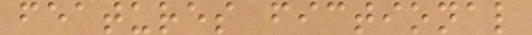features fictional
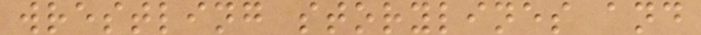wrestling storylines and
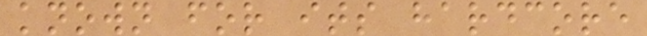known for its hardcore
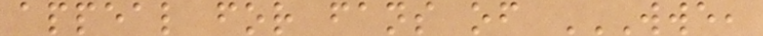appeal for fans of WWE,
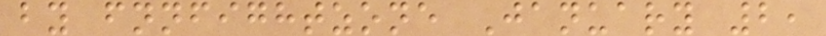by fnnfightzone January 2,
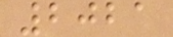2021
